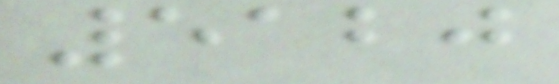5120
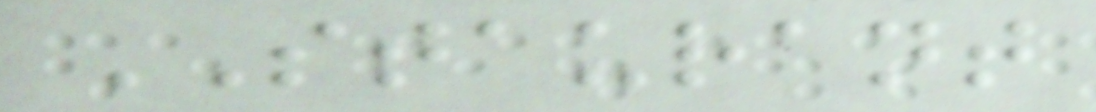STAURANT
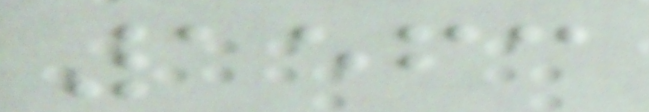1563
